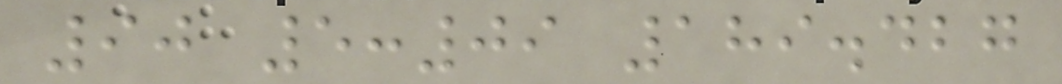90 5:09 189.427
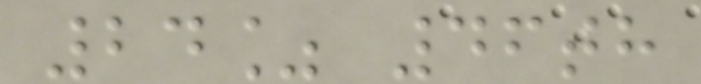24% 46th
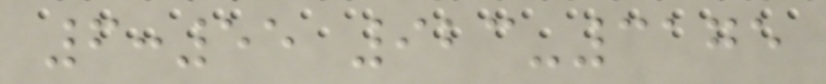6:55 923-3175
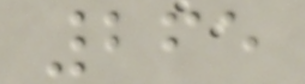265
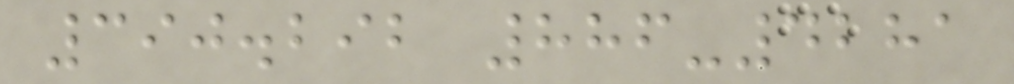390.292 886-4281
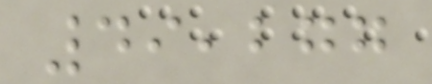49,277
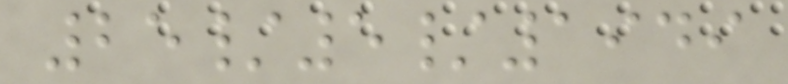25/5/1949
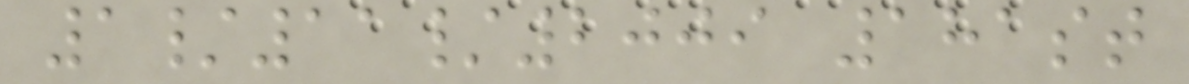1/11/2009 181st
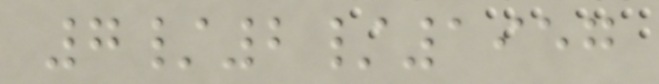7/2/1957
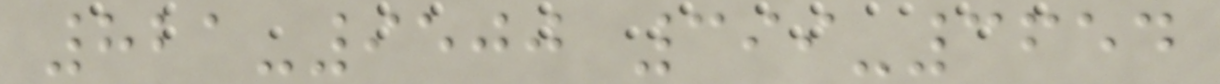821-9500 399-3654
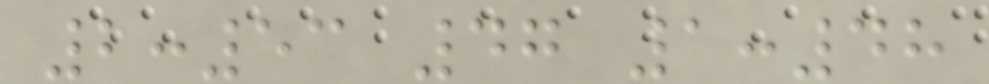2:53 47 1:48
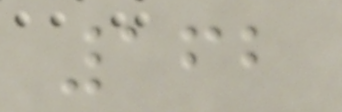162
